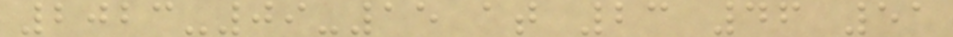2023-09-15 at 23 46 51
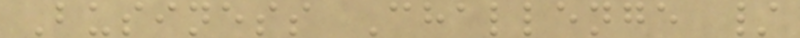Business Challenge /
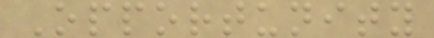Opportunity
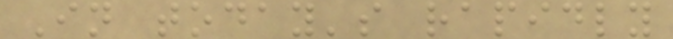In today's rapidly
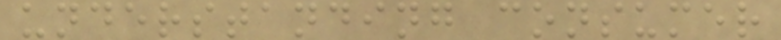understanding consumer
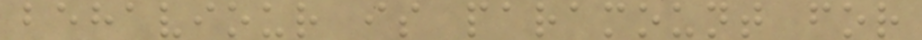behaviour is paramount for
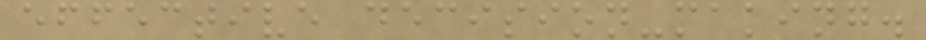effective decision-making.
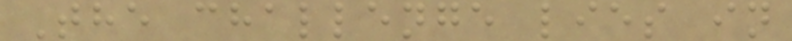The challenge lies in
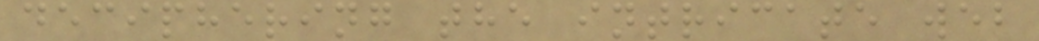deciphering the intricate web
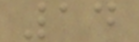14
